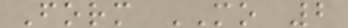Form MO 2
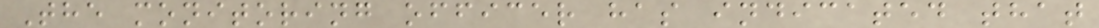The monitoring officer has indicated that
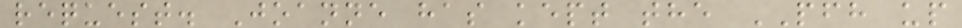request. Joanne has kept the PFH up
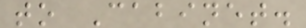to Cabinet.
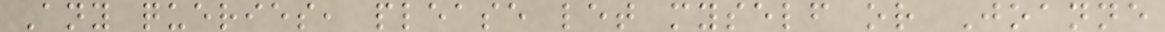Any queries, please let myself or Joanne
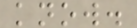know.
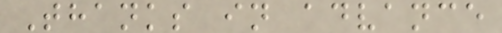Thanks in advance
